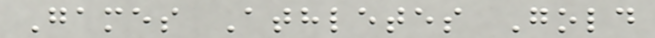Games Athletes Gold
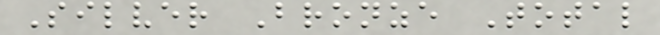Silver Bronze Total
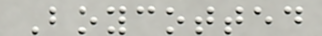Boycotted
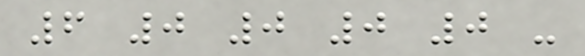6 0 0 0 0 -
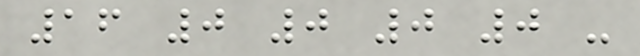16 0 0 0 0 -
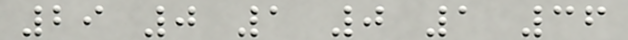29 0 1 0 1 36
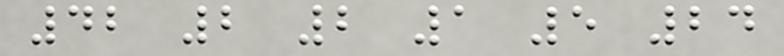42 2 2 1 5 24
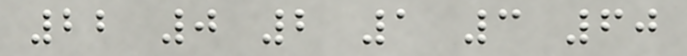22 0 2 1 3 60
